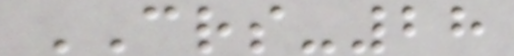CRS-28
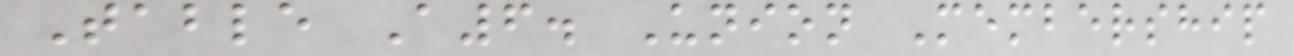Table A6. Union Membership
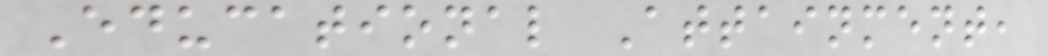Educational Attainment,
